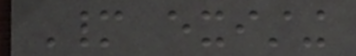Many existing
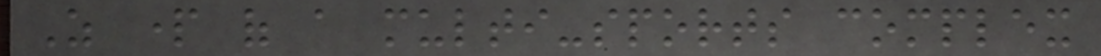As part of a multi-sports complex
